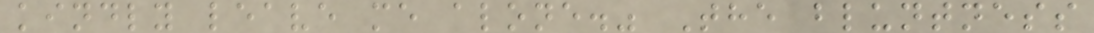kindly leave me alone." The bluntness
